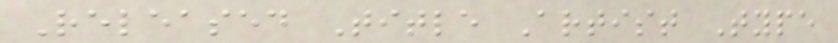Released Title Artist Type
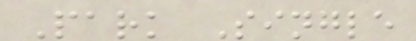Park Single
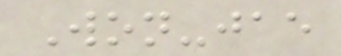Won-jae
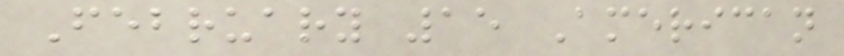February 15 American
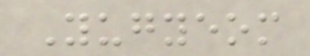Yugyeom
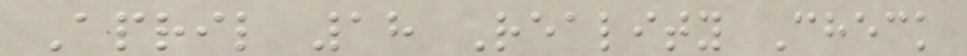April 18 Reality Check
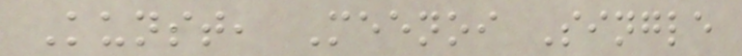Kunst, Meenoi Single
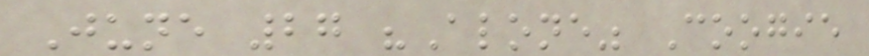June 27 "Alone" Coogie
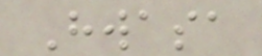Hwasa
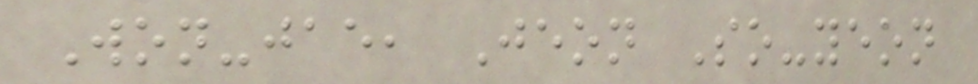Won-jae, Jeon So-yeon
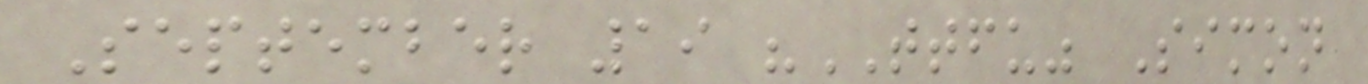September 19 "TTFU" Simon
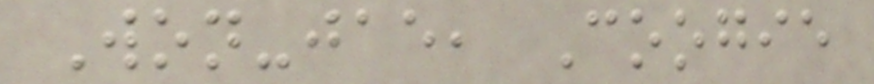Won-jae, Coogie
